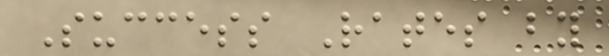Success Rates by
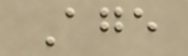Age
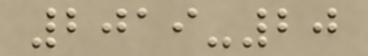2019-20
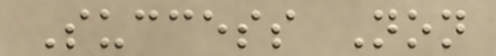Success Non
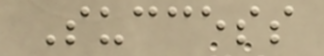Success
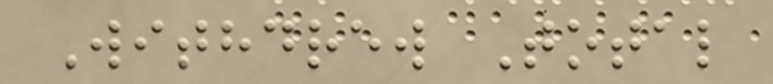Withdrew Total
